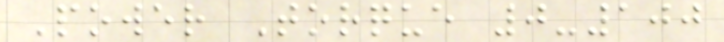Power Torque 0-100
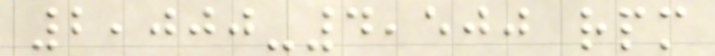2,000-4,500 rpm
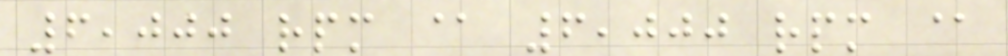6,000 rpm @ 6,000 rpm @
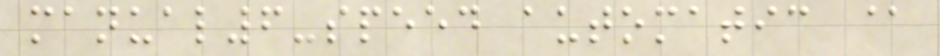manual6-speed automatic @
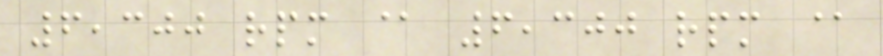6,300 rpm @ 6,300 rpm @
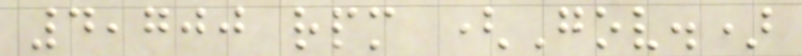4,700 rpm (Gov.)
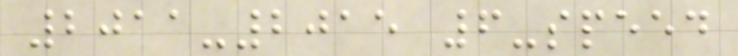2011-2015 6-speed
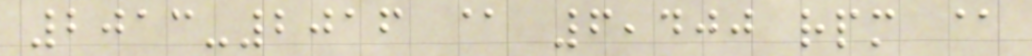2013-2016 @ 6,400 rpm @
